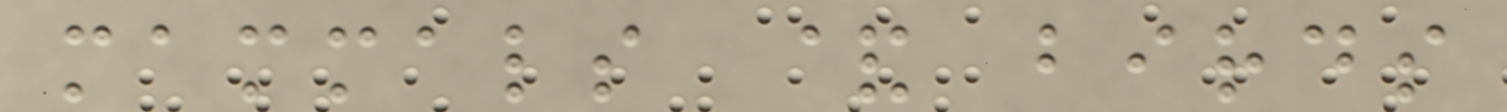mammals & birds
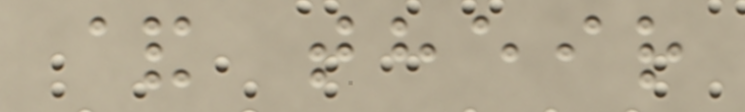& their
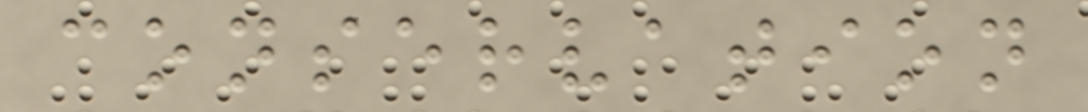conservation
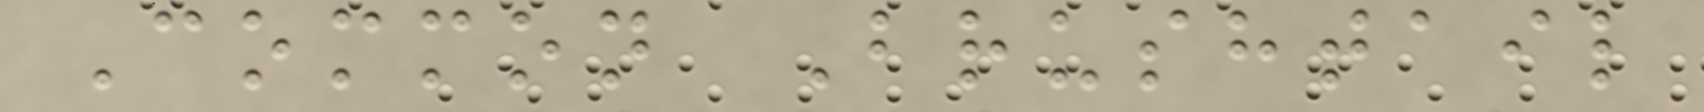Common Brushtail
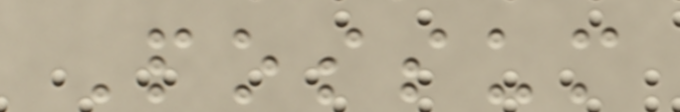Possum
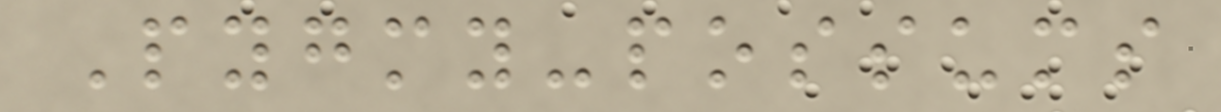Pygmy-possums
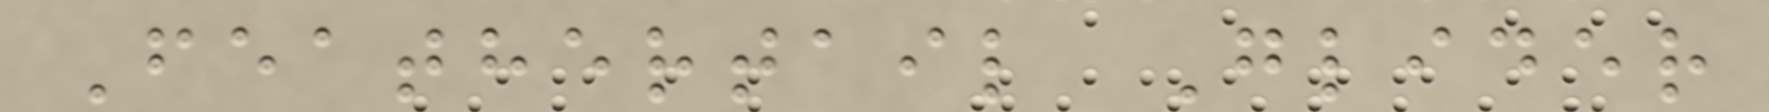Feathertail Glider
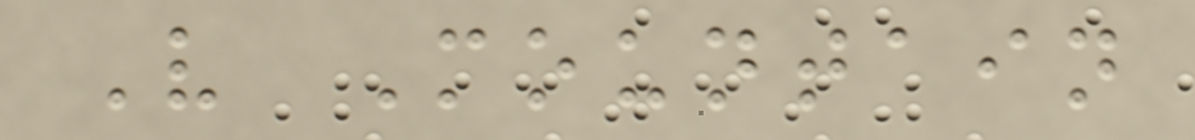V Mountain
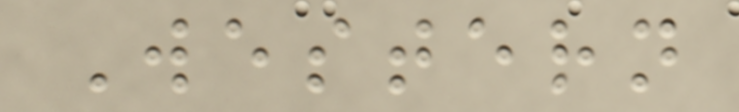Western
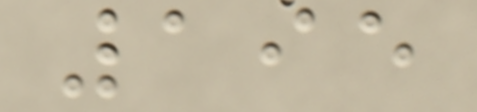195
